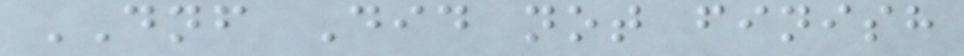DNF Did not finish
